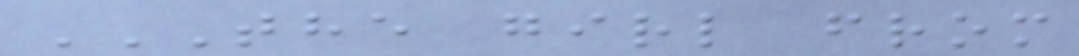THE GIRL FROM
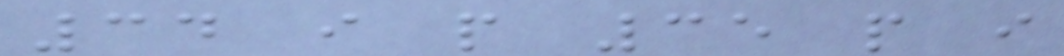34 i p 35 p i
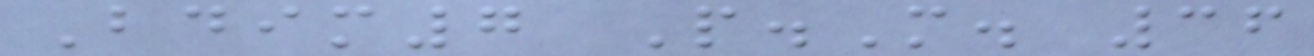Bdim7 P.M. 36
